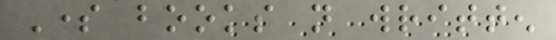Some books not written
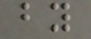by
